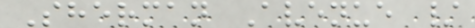Sherman Avenue /
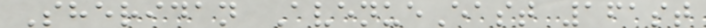Sheridan AvenueEast 161st
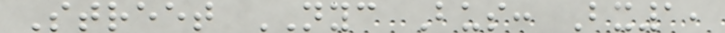Street NYC Bus: Bx1,
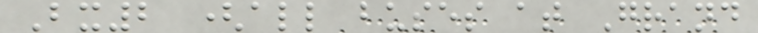Bx2 (all buses at Grand
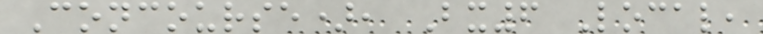Concourse), Bx6 Local,
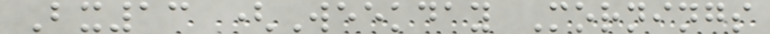Bx13 (Weekday Mornings
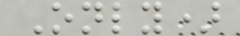Only)
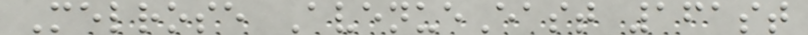Melrose AvenueEast 161st
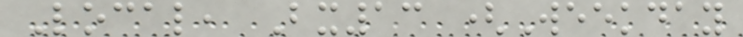Local, Bx13 (Weekday
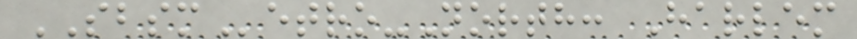SBSMetro-North: Harlem
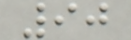90
